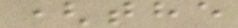(the
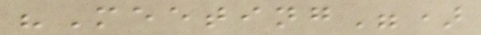"Meeting")
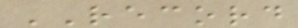RECORD
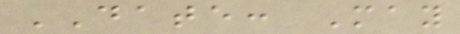DATE: May
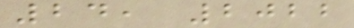24, 2022
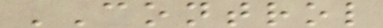CONTROL
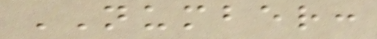NUMBER:
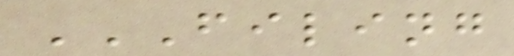FILING
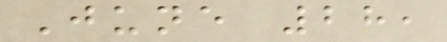June 28,
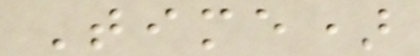Time)
